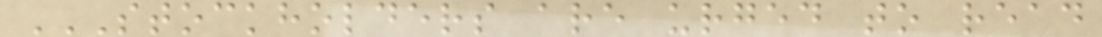STOCKHOLDERS ARE URGED TO READ
